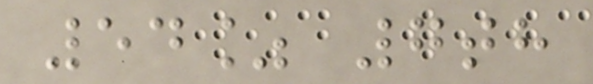54% 7th
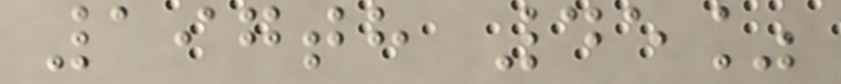197th 45%
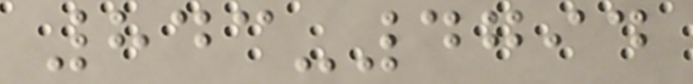843-4794
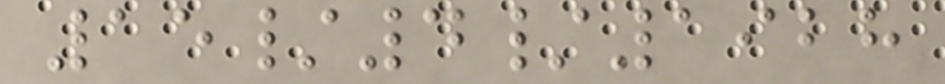15/4/1928
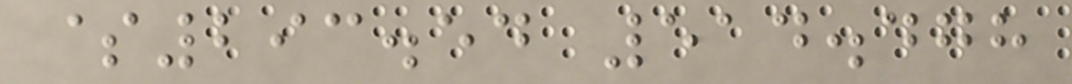$293.54 514.478
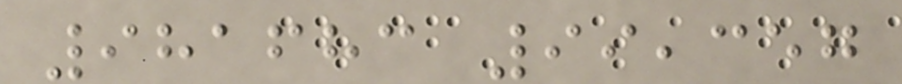981683 99,357
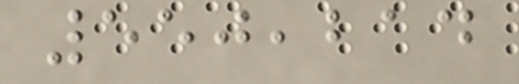550,214
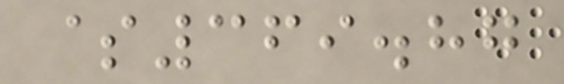$369.87
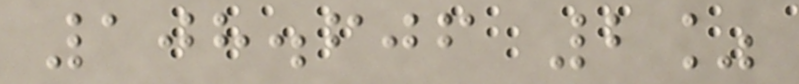108.606 2%
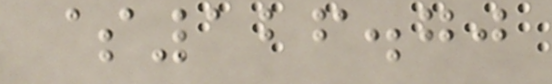$126.70
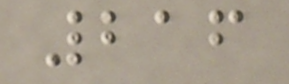216
